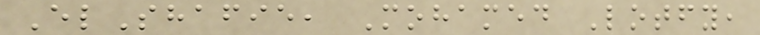ElShafie, Mohamed Lotfy,
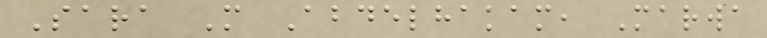Sara M Abdelhakam, Marwa
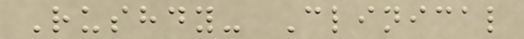Rushdy- Clinical
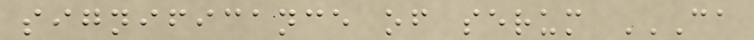significance of serum CA
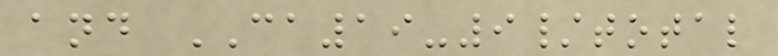and CA19-9/total
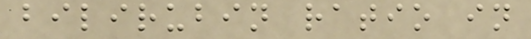bilirubin ratio in
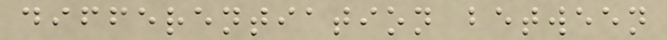differentiation between
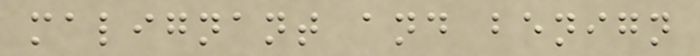malignant and benign
